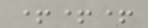+++
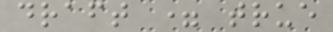draft = true
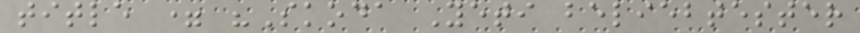title = "Skoda Yeti beliebtester
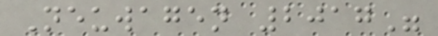Neuwagen 2017"
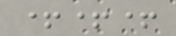+++
